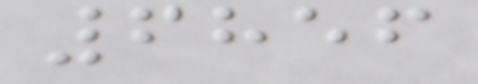6856
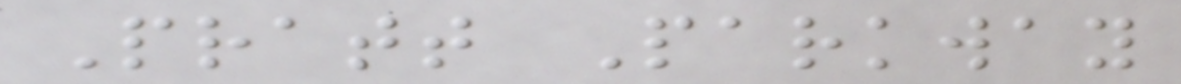Pratt Parkway
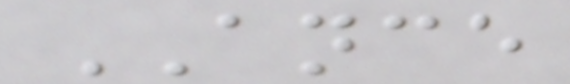ANCE
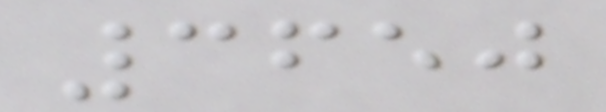3650
